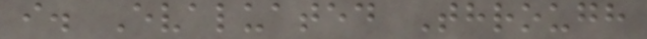i. Evaluated Through
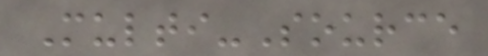Multi-Source
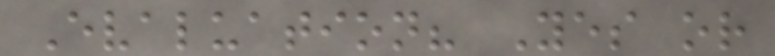Evaluation? Yes or
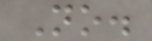No.
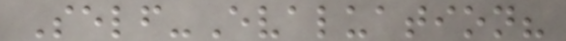Self-Evaluation?
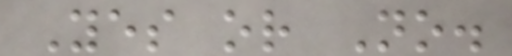Yes or No.
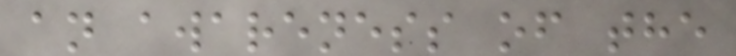an awareness of the
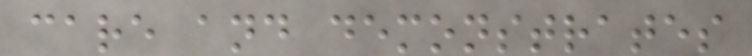care and demonstrates
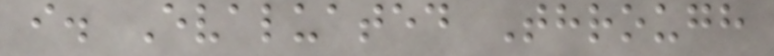i. Evaluated Through
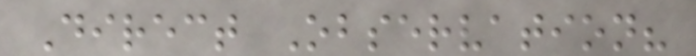Direct Observation?
